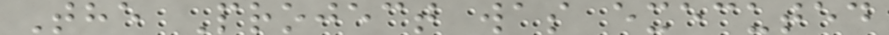The Project was executed
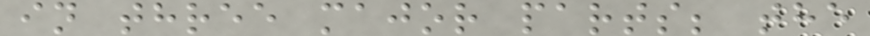in three major parts; the
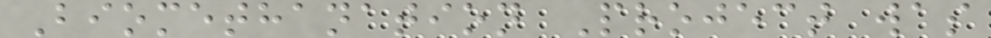Biomethanation Project was
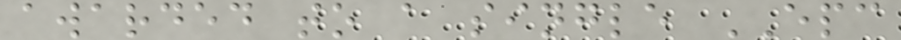awarded to a single EPC
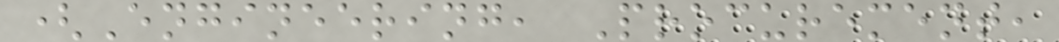(Engineering, Procurement,
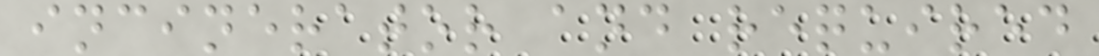incinerator and required
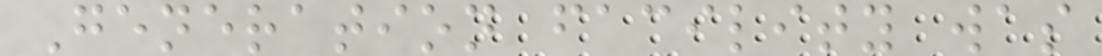Generation facility was
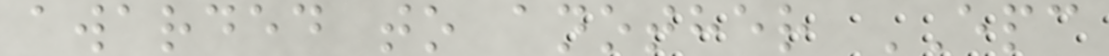awarded to another EPC
